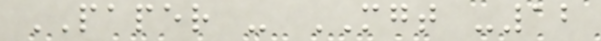PAPER - MGT -12
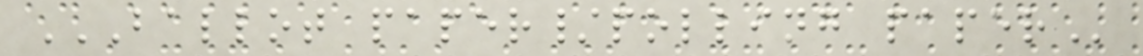BALLOT PAPER/POLLING PAPER
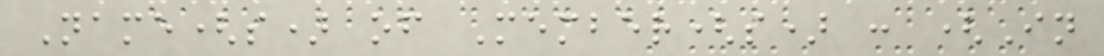Name(s) of Member(s) : (In
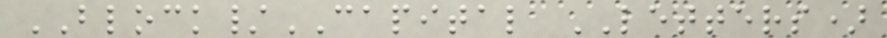BLOCK/CAPITAL LETTERS)
